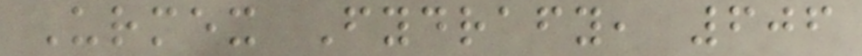Urmex Fydrafy, 606
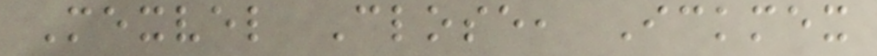Mexvel Close, Ickmex
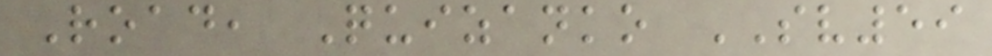Road, Quizanko SV59
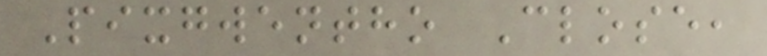Pixgwentho Close,
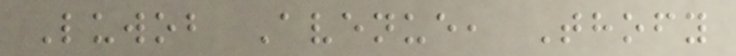Luwob Avenue, Thofy
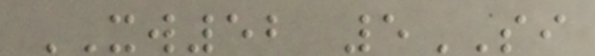XW52 5SI
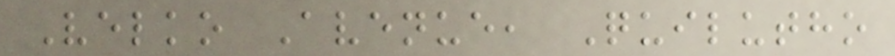Velko Avenue, Quilutho
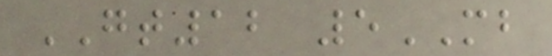GT12 5MB
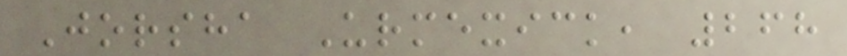Jorsha Urmexick, 268
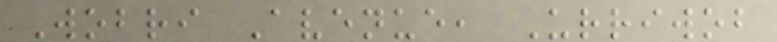Wobri Avenue, Urriwob
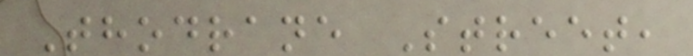Thodrane Street,
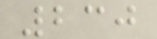230
